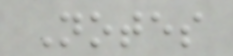Notes
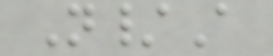N/A
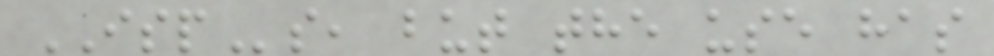ISPs, but the use has
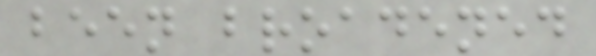been broadened
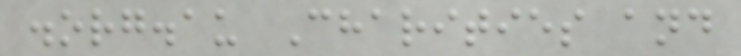.org.au Charities and
